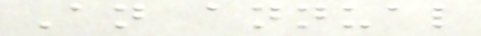An annual
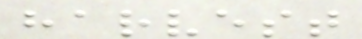harvest
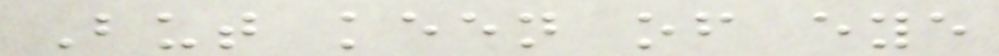But keen of eye
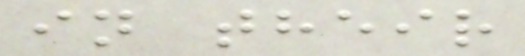in their
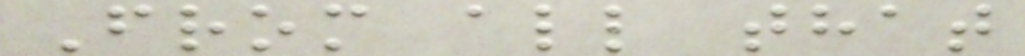From all that
